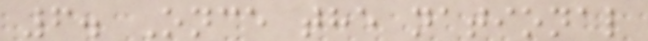6. Once the national
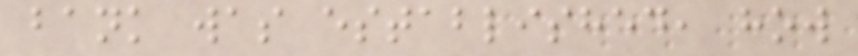bank was established, how
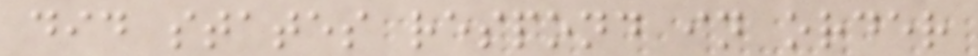did states respond in order
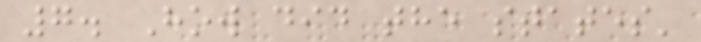7. How did the states'
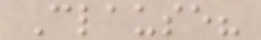Clause?
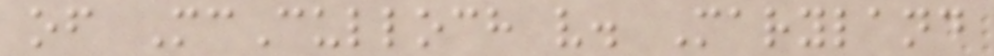of McCulloch v. Maryland
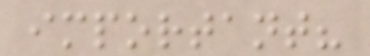important?
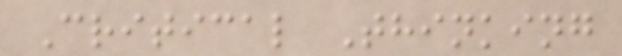Critical Thinking
